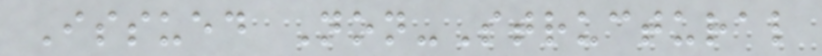Issued Non-Structural
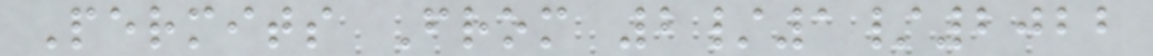Permits From 2/1/2022
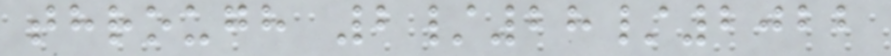through 2/28/2022
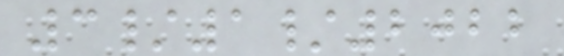3/1/2022
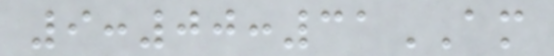9:00:31AM
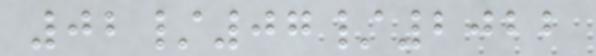02/07/2022
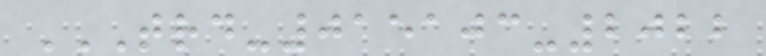TRD-015103-2022
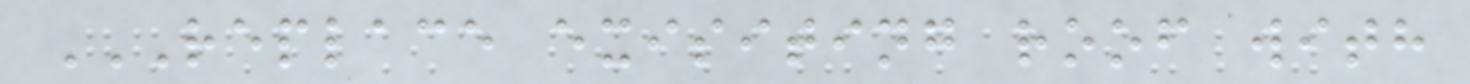REPLACE EXISITING ROOF WITH
